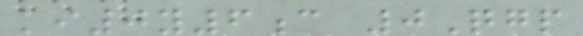ki0y6c 0Qgp
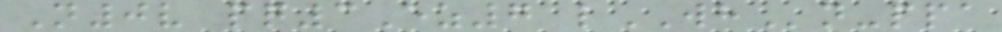N0v pq3Ez7 lWHn-ppa
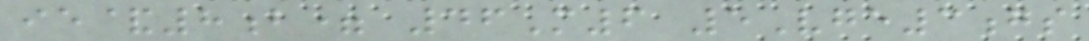ie&8b= 46M6 5Vge3gs
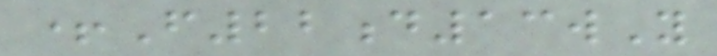+F22d13wY
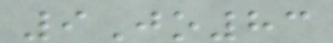9Jo83
